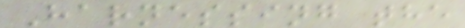Harnessing the
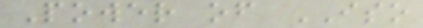Power of ISO
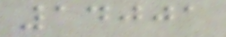14001
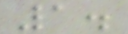1.
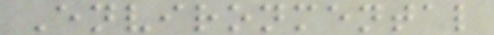Environmental
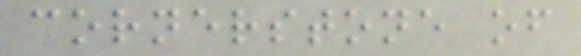cornerstone of
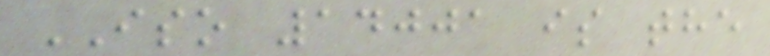ISO 14001 is the
